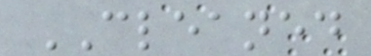CLEANED
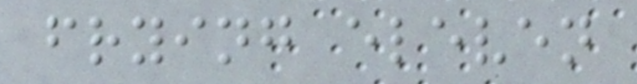frying eleven
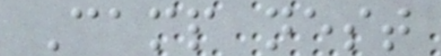Camp nest
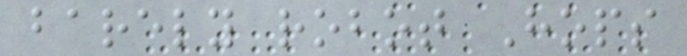barely robot Hops
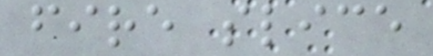fire slice
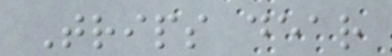Trips dear
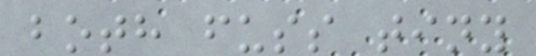both fuss tiny
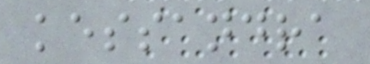kessandra
